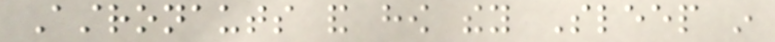Astronauts and how they Sleep in
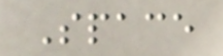Space
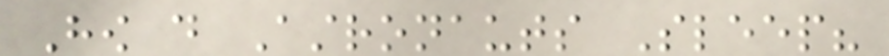How do Astronauts Sleep?
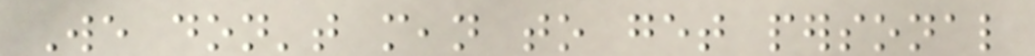We don't mean to get personal
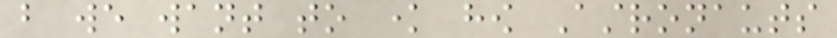but we want to know how Astronauts
